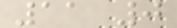11 0
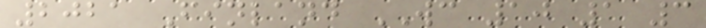2021 Finland WC 10 1 3
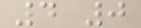4 0
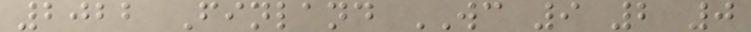2022 Finland WC 9 2 0
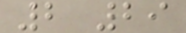2 29
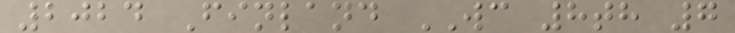2024 Finland WC 8th 7
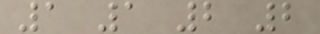1 1 2 2
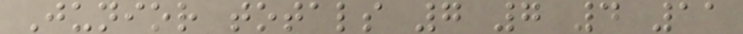Junior totals 7 7 4 11
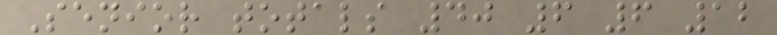Senior totals 40 6 6 12
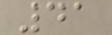41
